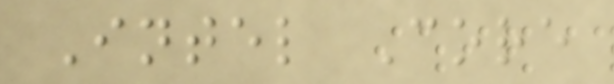Intel Core
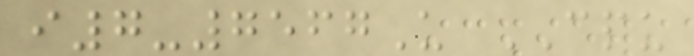i7-7567U CPU
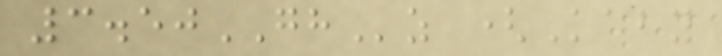3.50GHz (Kaby
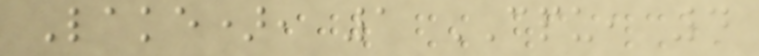Lake), 1 CPU, 4
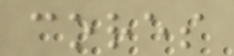cores
